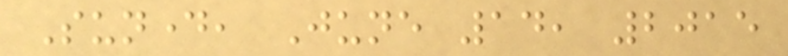Sunday, June 14, 2015
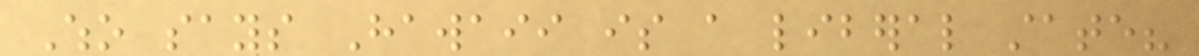Who says Hawaii is a liberal state?
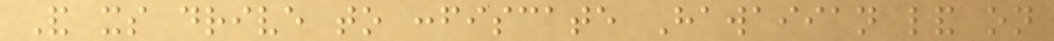And its drive to confiscate Hawaiian land on
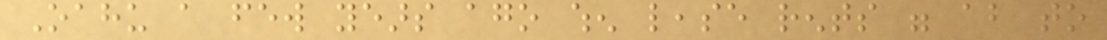Oahu a few years ago when lease rents were about to
